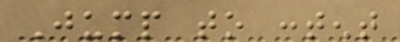Jump to content
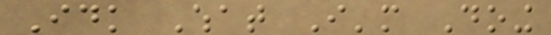Idk What I'm Doing
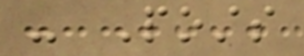- Posts
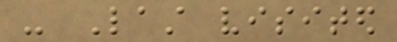- Last visited
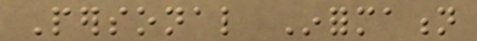Personal Information
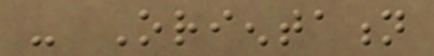- Orientation
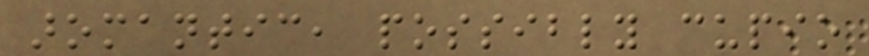aromantic, possibly cupio
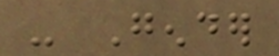- Gender
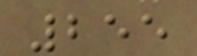255
